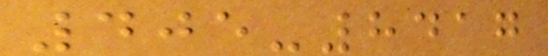405-8417
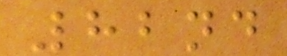82nd
